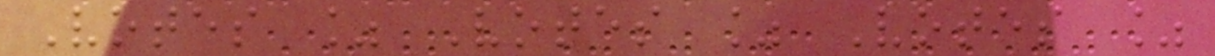Votes % Votes % Votes %
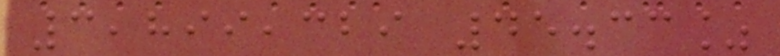3,899,329 45.33%
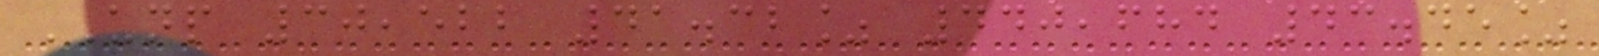UNP 30,522 41.32% 440,684 43.45%
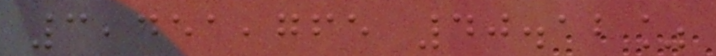3,451,765 40.12%
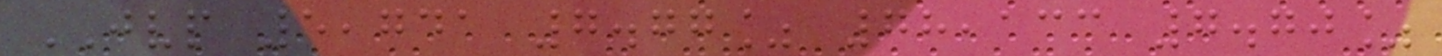JVP 5,741 7.77% 78,133 7.70%
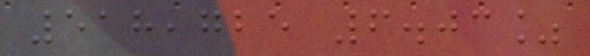518,725 6.03%
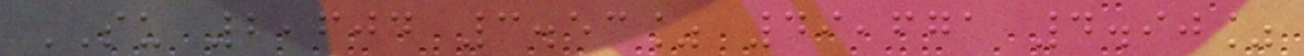SU 2,604 3.53% 49,671 4.90%
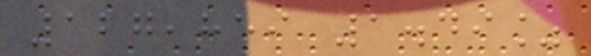127,859 1.49%
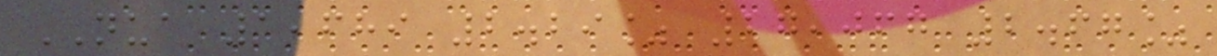NUA 1,689 2.29% 27,067 2.67%
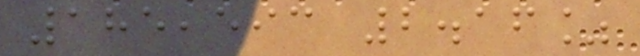185,593 2.16%
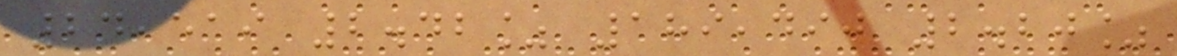24,519 2.42% 189,490 2.20%
